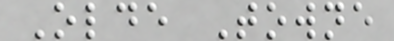Olde Towne
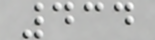434
